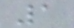1
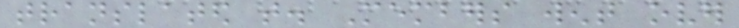translated that. Members went over
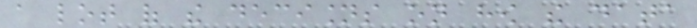a lot of the decisions on how the data
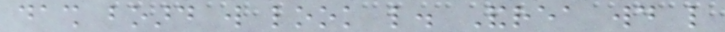dash board will look like. Andrea would like
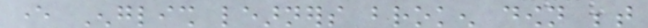ever English learners broken down between
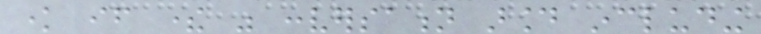know if there was conversation around including
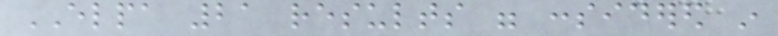ELPA 21 results were considered in
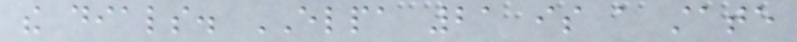the dials. ELPA 21 is a state
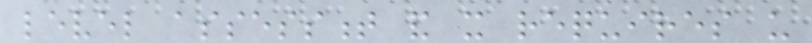level assessment and it requires us
